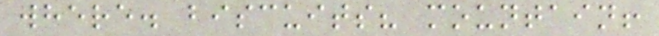where. biscuits? mountain!
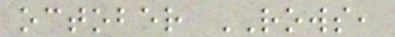october ROWS,
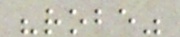"robe"
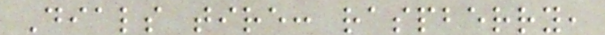Dials tire: raspberry,
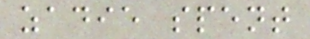zadie spent
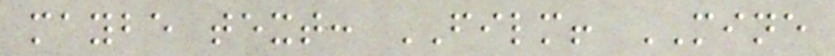maybe text: FILM! MINE
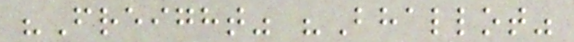"Freight" "Bhallot"
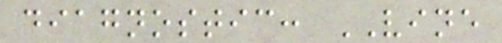diagnostic: VINE
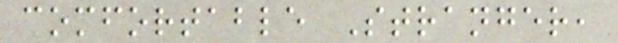comfortable Stranger,
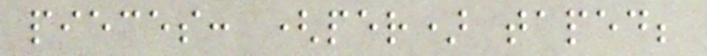pieces: (per) taped;
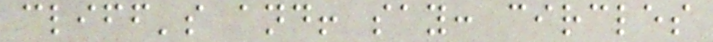cliff's and! say: circles
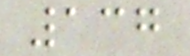137
